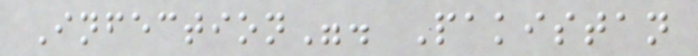Infection". Pakistan
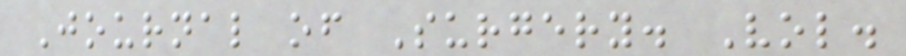Journal of Surgery. Vol.
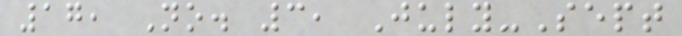17, No. 3, July-Sept
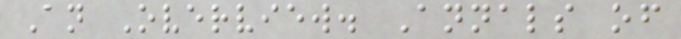An Overview. Annals of
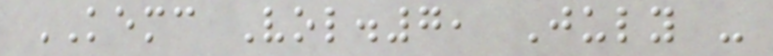KEMC Vol.7, July -
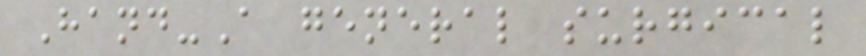Hand-A general surgical
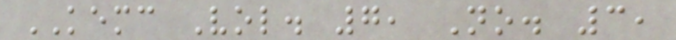KEMC Vol. 7, No. 3,
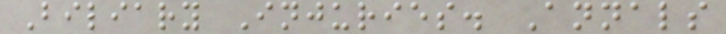Biliary Injuries. Annals
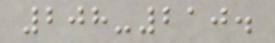208-210.
